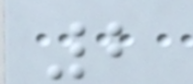2
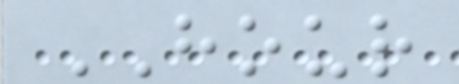HOUR
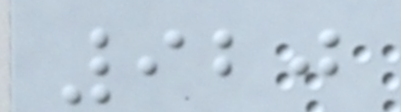920
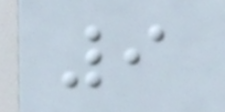9
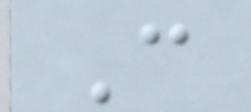C
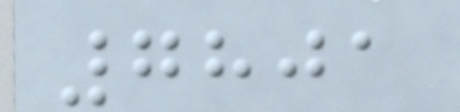7801
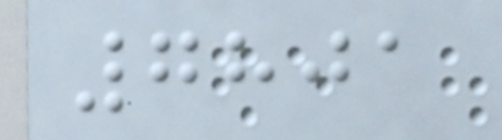7801
